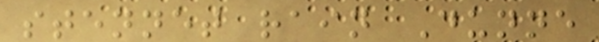stennet rain Dunne
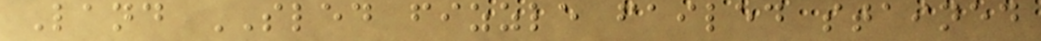Land SLED fizzle failed stained
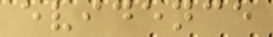evidence
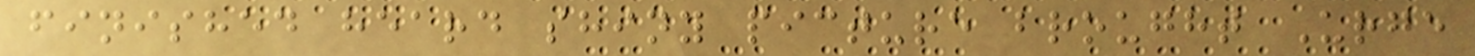finished heard shiny picture brought Urge
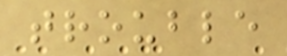trouble
